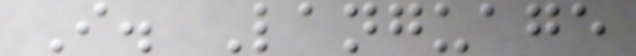I. Language
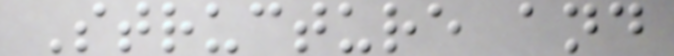Structure and
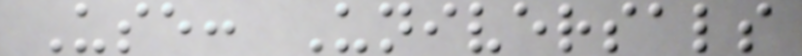Use: Universals
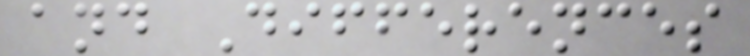and Differences
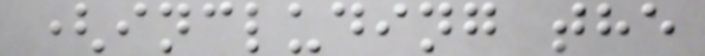(including the
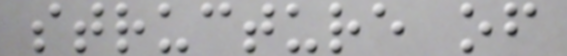structure of
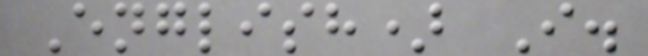English) I.
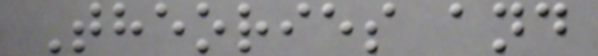Theories and
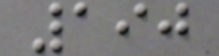190
